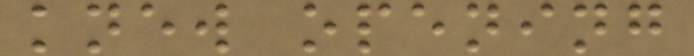knew opening
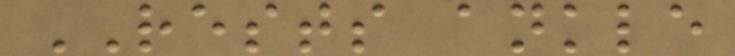RESTS ankle
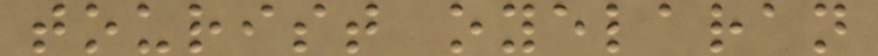tourist oyelaran
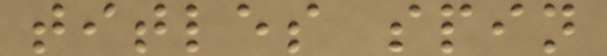titles spin
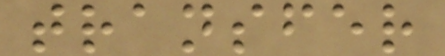transfer
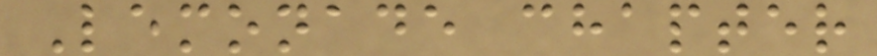Lemonade chapter
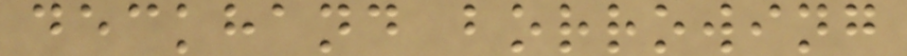deckhand borrowing
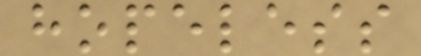hopeless
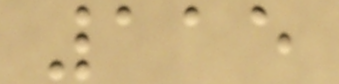115
